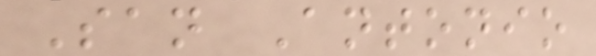San Antonio
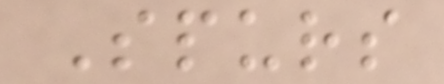Spurs
